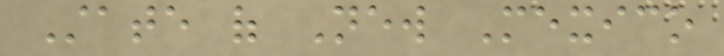State of New Mexico
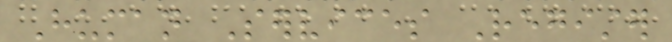Human Services Register
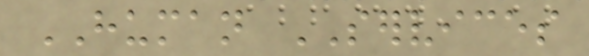HUMAN SERVICES
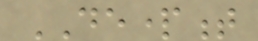DEPARTMENT
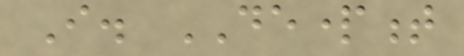I. DEPARTMENT
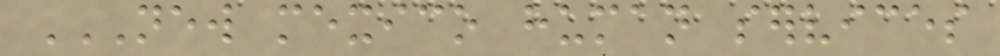NEW MEXICO HUMAN SERVICES
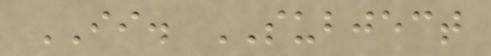II. SUBJECT
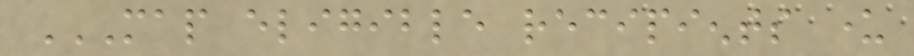MAP ELIGIBLE RECIPIENTS UNDER
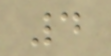4
